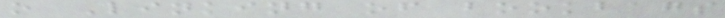o Linking of bookbags
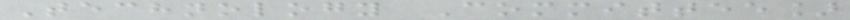Technology Committee]
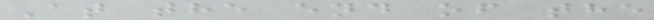At the end of the
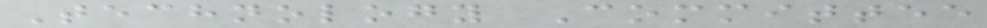Technology Committee
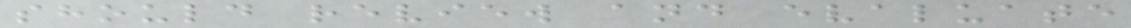should review and evaluate
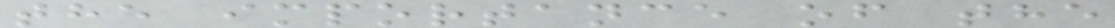the importance of the
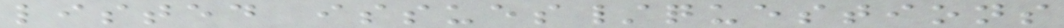listed issues/questions
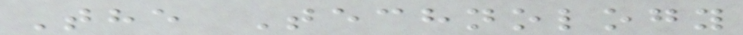The Technology
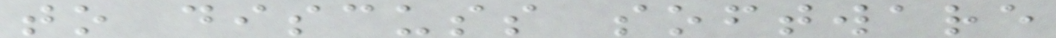to discuss software
